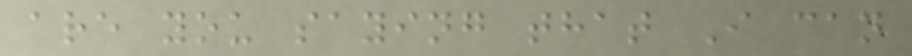are you saying that I can
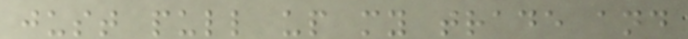just pull up my trade and
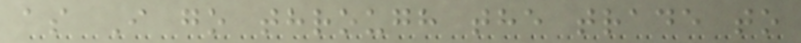as I go through the trade to
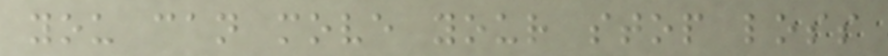you can move your stop loss
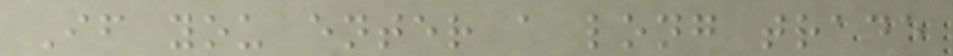If you enter a long trade
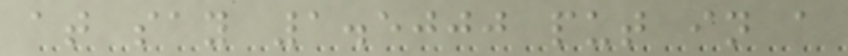at say 1.5000 put in a
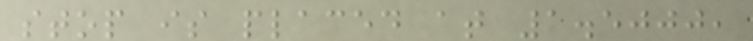stop is placed at 1.5000,
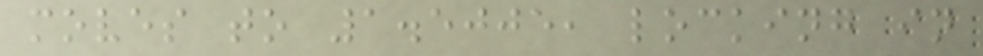moves to 1.5005, locking in
